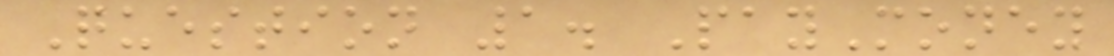Question 1. PayMoney
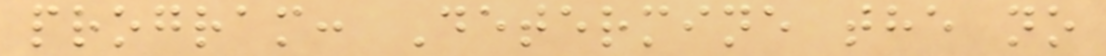program: Determine the no
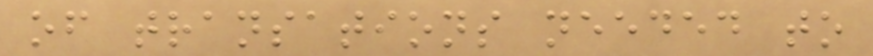of transations needed to
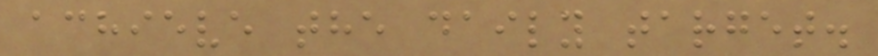achieve the daily target.
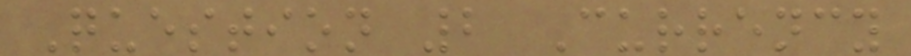Question 2 Currency
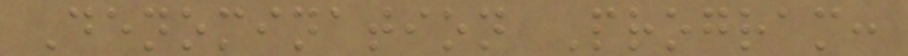Denomination Program:
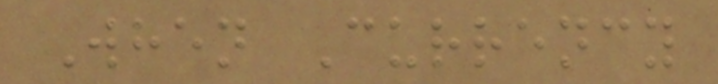When Currency
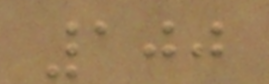100
